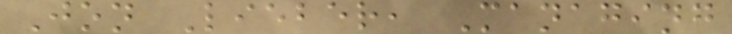Jon Lieber, Managing
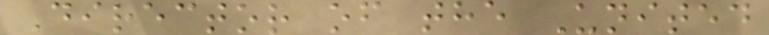Director of the United
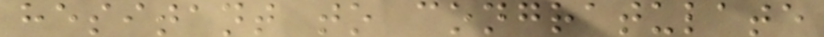hesitant to congratulate
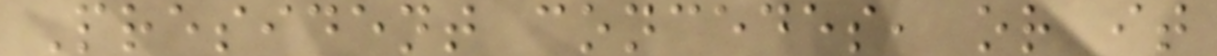President concedes, or it
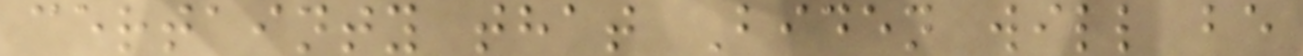certainty that Biden will be
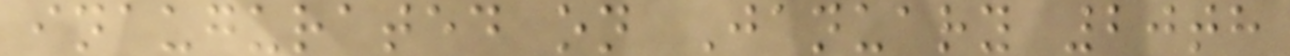inaugurated on January 20th
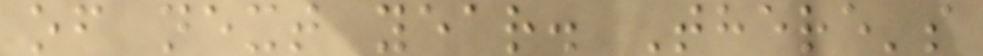of next year. There's
